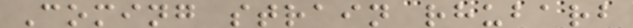Coming strain rhubarb
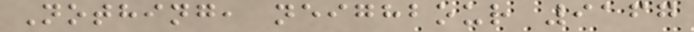Nothing, neighbour 9167
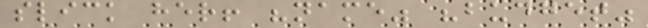slick her! "name" "budget"
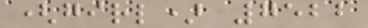(girl) 7522
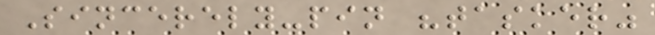Sincerely-pin "tasker"
